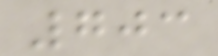703
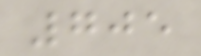705
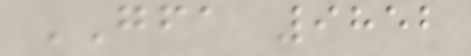GFA 9852
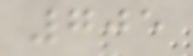705
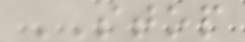STOP
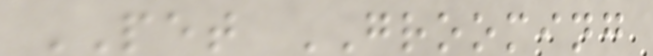PET GROOMING
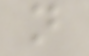n
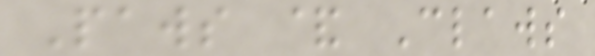Paws & Claws
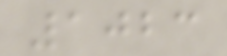1023
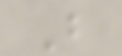B
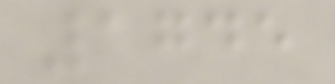1745
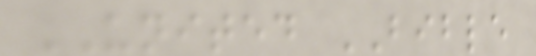UNITED BIBLE
